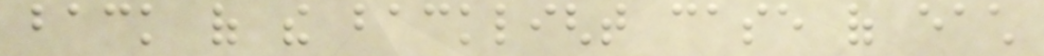back of the backlight case of each
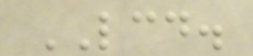LCD.
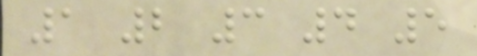1 2 3 4 5
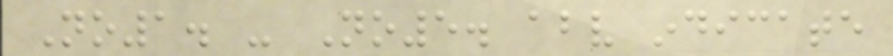No1. - No5. above indicate
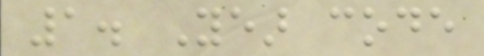1. Year code
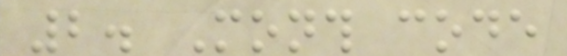2. Month code
